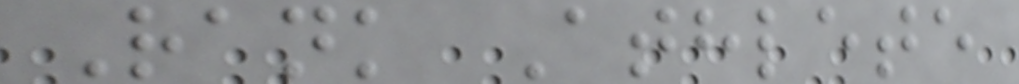Rank Athlete
